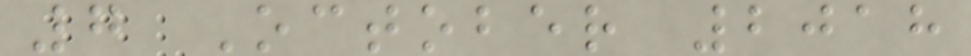7 October 2018
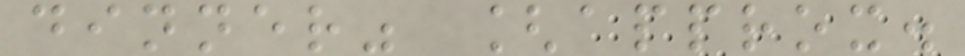dinner" [approx.
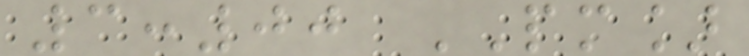3:00 PM]
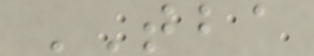TBA
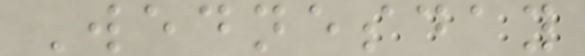Wednesday
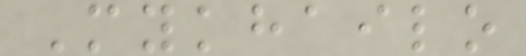Mykhailo
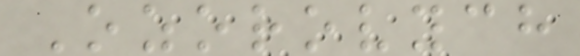Ozorovych
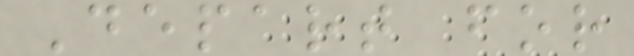Depart for
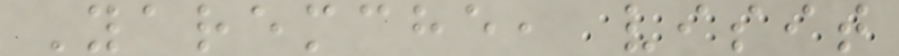Yaremche, visit
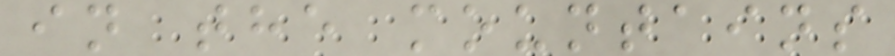in the mountains
